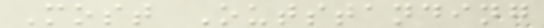Most Outstanding
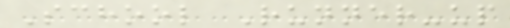School Runner-up
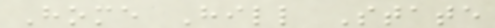Home Hill State
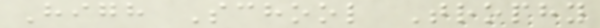High School Trophy
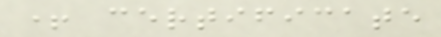+ certificate
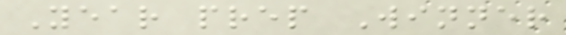Year prep Winner
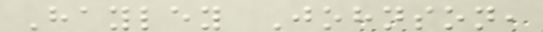Hayley Johnson,
